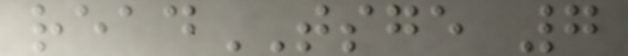readTSGE 7
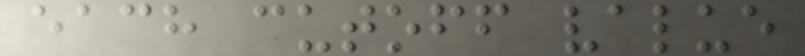each cutoff value
